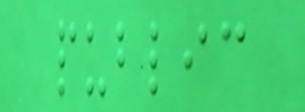public
